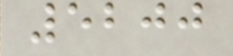5200
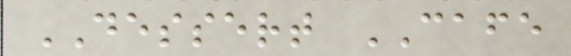DESSERT CAFE
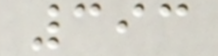393
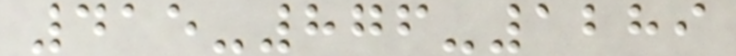415-876-1289
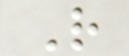R
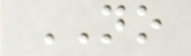NO
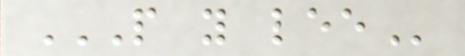P Y LEE
